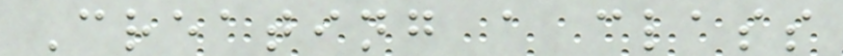Creating a class
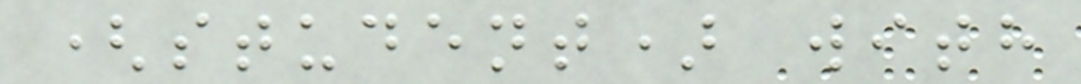(student) with
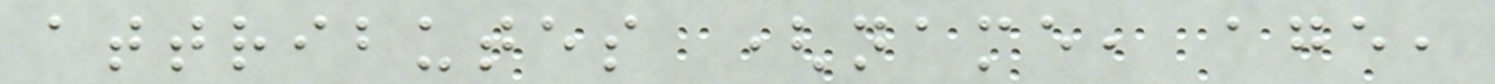attributes (name, age,
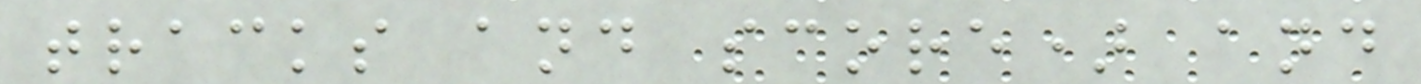tracks and score) and
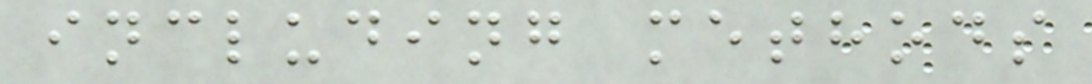including methods
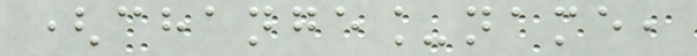(change_name,
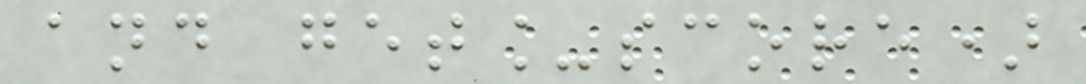and get_score)
